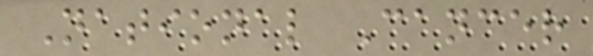National Cancer
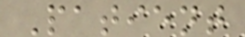Patient
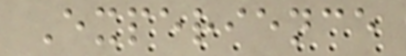Experience
